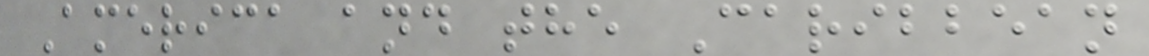America and the Caribbean
